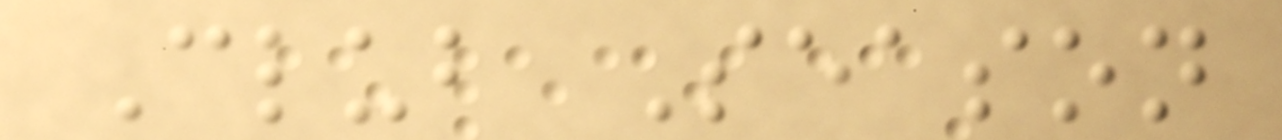Club Season
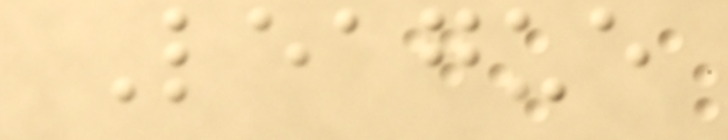League
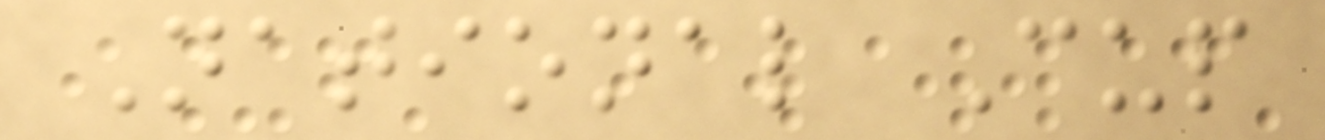National Cup
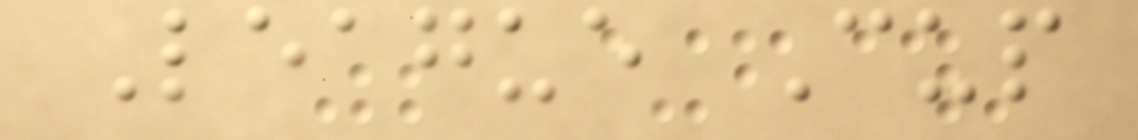League Cup
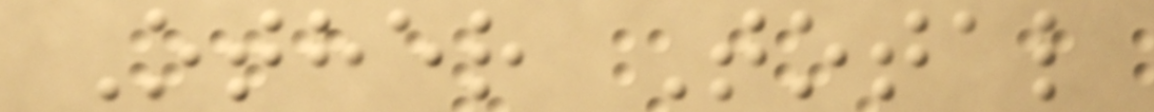Other Total
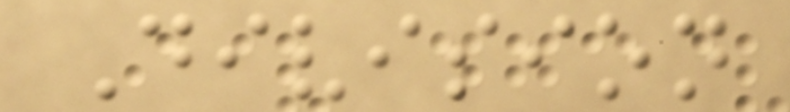Division
